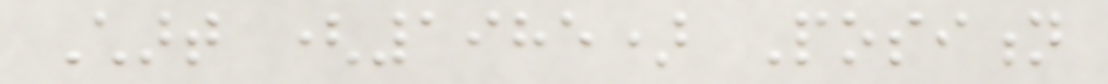Chart (1985) Position
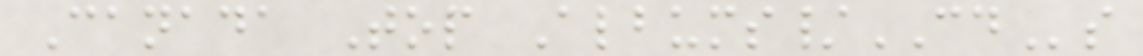Canada Top Albums/CDs
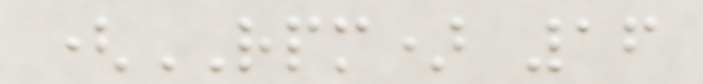(RPM) 16
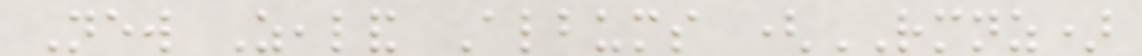New Zealand Albums (RMNZ)
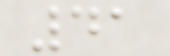41
